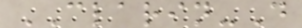CLARIN-D
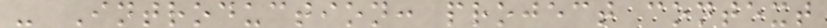- Introduction: project context
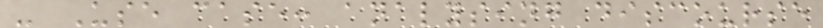- Use case: analysing discourse
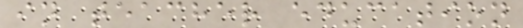in teacher education
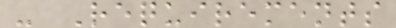- Requirements
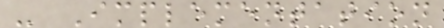- Implementation
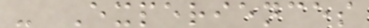- Experiences
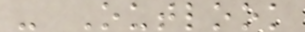- Outlook
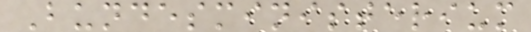Bundesministerium
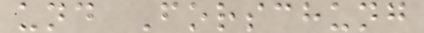und Forschung
